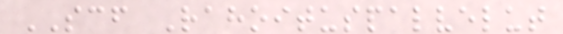SCF Rahoituspalvelut
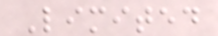Limited
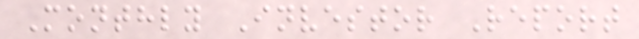Monthly Investor Report
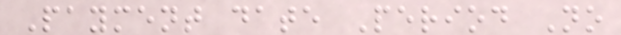Payment date Period No
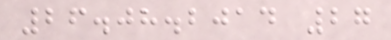26.08.2014 27
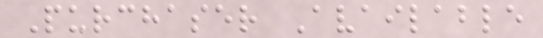Purchaser Available
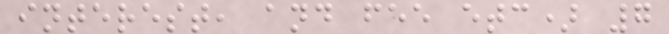interest, and fee etc) 7
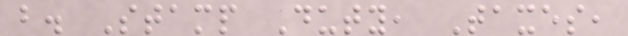b. Stamp Duty, Taxes,
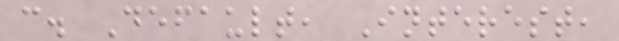c. Default, Interest,
